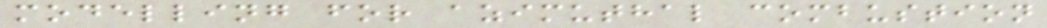modelling for azimuthal combustion
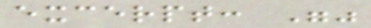excerpt: ""
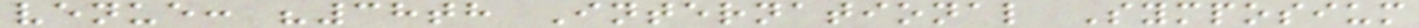venue: "38th International Symposium
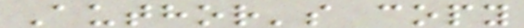Author's copy
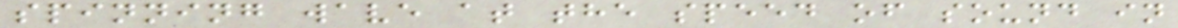spinning wave at the speed of sound in
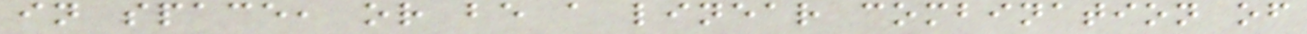in space, or be a linear combination of
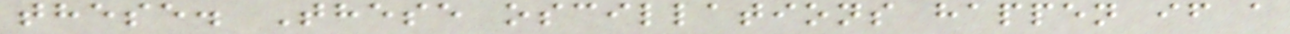these. These oscillations happen if a
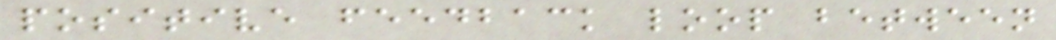positive feedback loop between
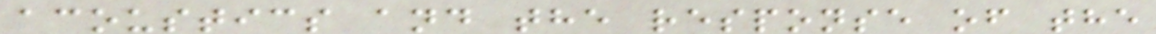acoustics and the response of the
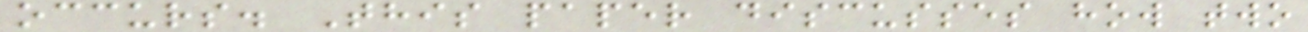occurs. This paper discusses how two
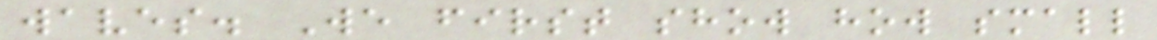waves. We first show how small
